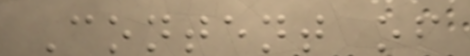Content of
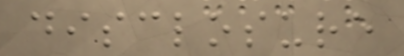disclosure
